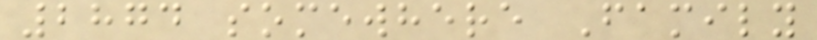2874 somewhere Family
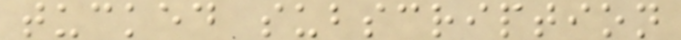tucked subscription
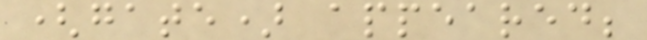(gate) appeared;
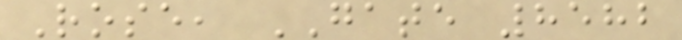Rose, GATE 8582
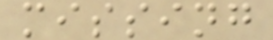missing
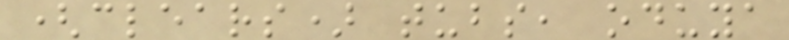(clears) tubs, oduya
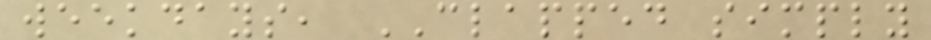weekdays, CLAPPED simply
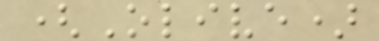(Olive)
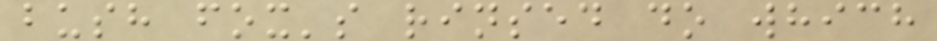bush fox's rinsed do which
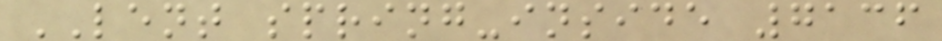LENT spring-inside 7136
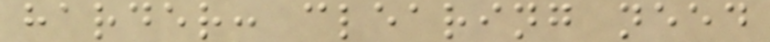harder: clearing need
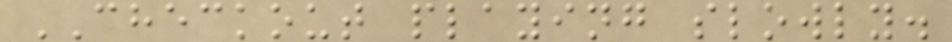CHECKOUT playing slowly.
